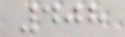408
